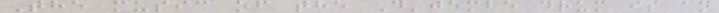The music of the D'jembe drum is an
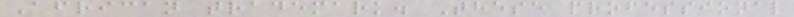African trademark. These professional
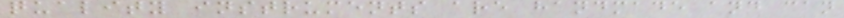quality instruments are handmade and can
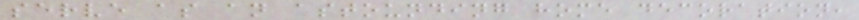serve as an astounding home decoration,
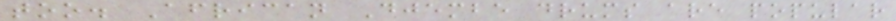too. African Djembe drums are popular
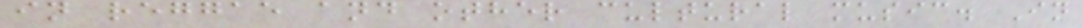in reggae and other cultural music. In
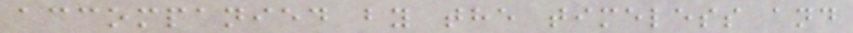accompanied by the timeless and
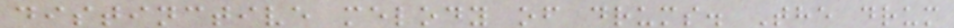distinctive melody of drums. The drum
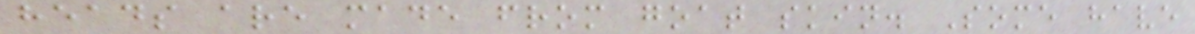heads are made from goat skin. Some have
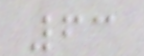63
